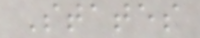States
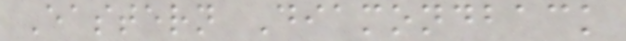Eastern Diamondback
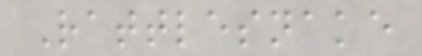Rattlesnake
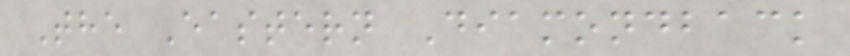The Eastern Diamondback
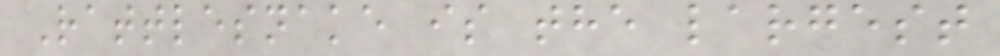Rattlesnake is the largest
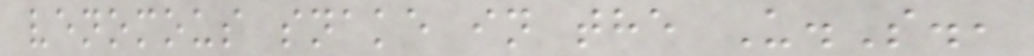venomous snake in the U.S.,
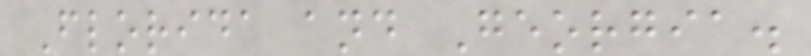Florida and Georgia.
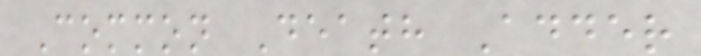Common Death Adder
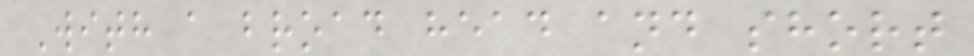With a broad head and short
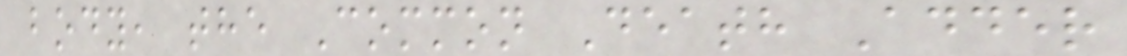body, the Common Death Adder
